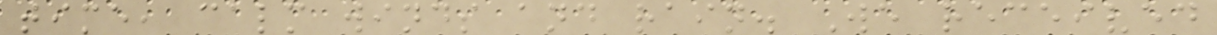time, calm winds and rain. We received
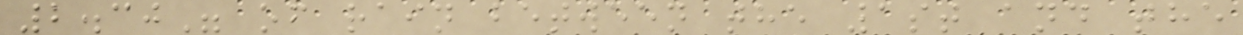2.30" of rain between the 1st and the
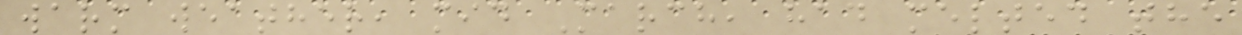warm weather, mid March, had melted the
